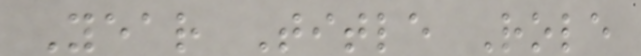Year Title Role
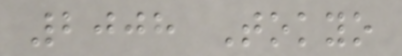2008 Tokyo
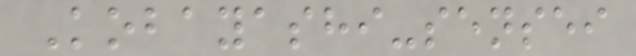Kobayashi-sensei
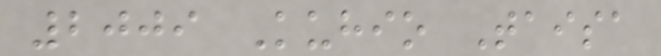2009 Kuhio Taisa
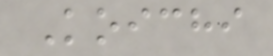Koichi
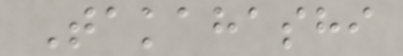Takahashi
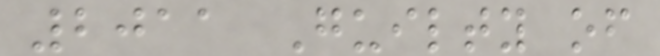2011 Guilty of
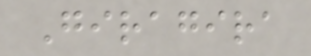Giragira
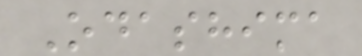Odashima
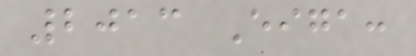2013 Eiga:
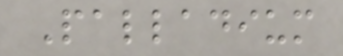Palladium
